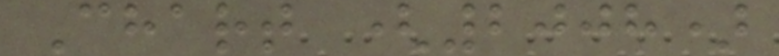Chart (2008)
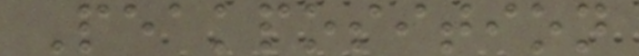Peakposition
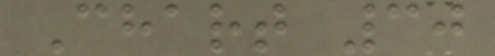Chart 30
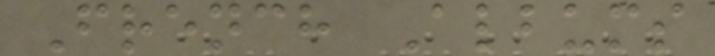French Albums
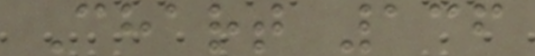Chart 136
